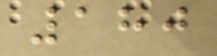180
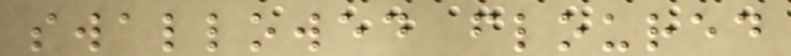swallowed floured
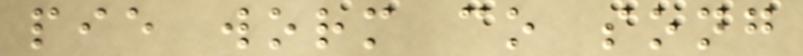pie worm co song
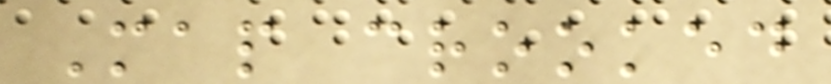Map crooked
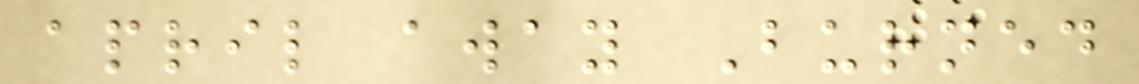april away Burned
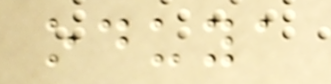oduya
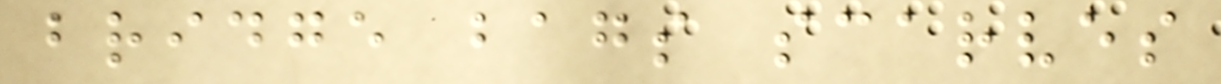bridge bags scarves
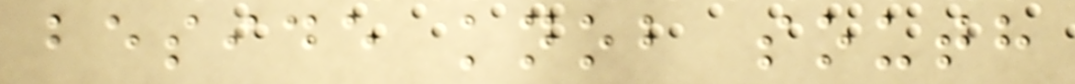beside knob south
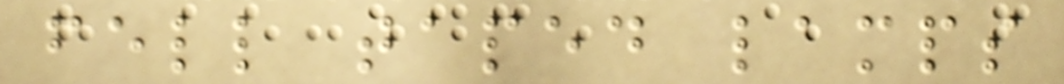fell taped lamps
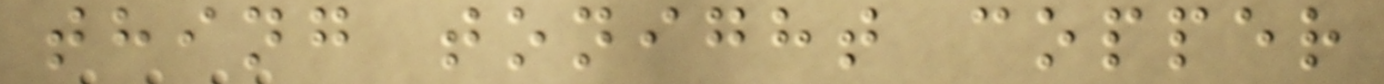thing tonight copper
